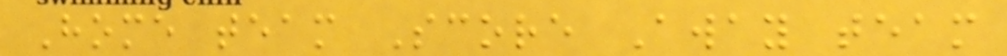Home team Score Away team
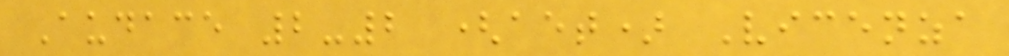Audace 2-2 (aet) Vicenza
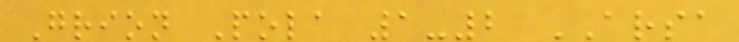Grion Pola 1-2 ARSA
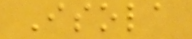Isola
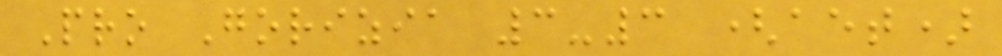Pro Gorizia 3-3 (aet)
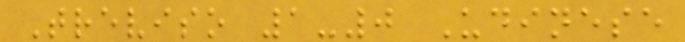Treviso 1-0 Udinese
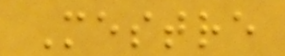Mestre
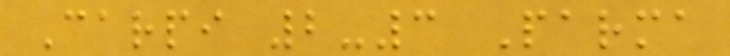Carpi 2-3 Parma
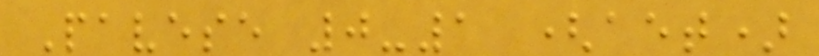Pavese 0-1 (aet)
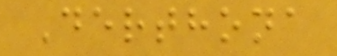Derthona
